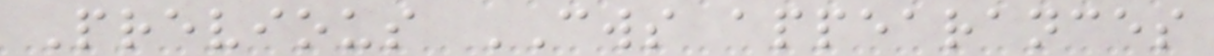Previous CWS appearances
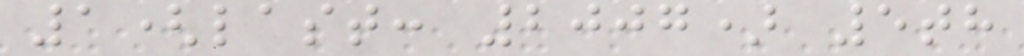1(last: 2007) 5th
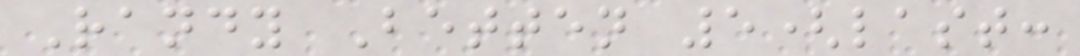Randy Betten 5(last:
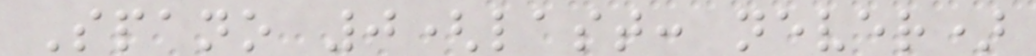Spano 0(last: never)
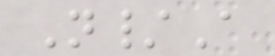N/A
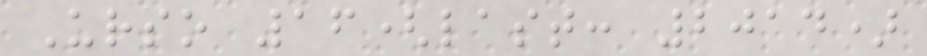Urso 16(last: 2014)
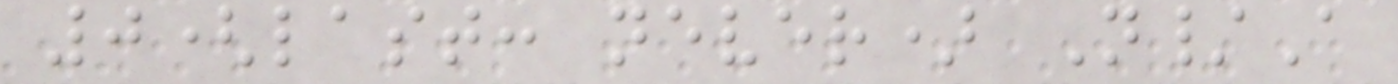0(last: never) N/A
